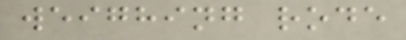weighing rode
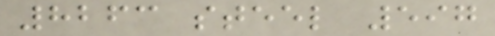8263 steel 597
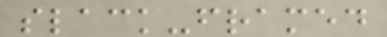slack-framed
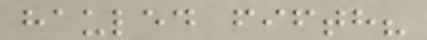hauled fifth?
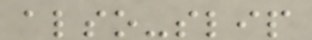also-slip
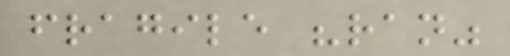fragile "ran"
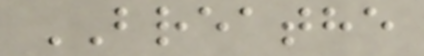BREATHE
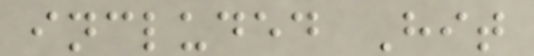included Hit
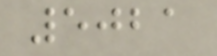5021
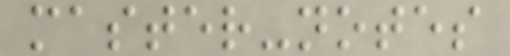master-notes
